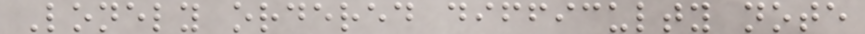Lonely ordered difficulty note
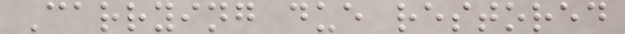Carrying due restored
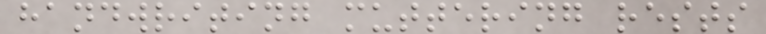handwriting muttering rests
